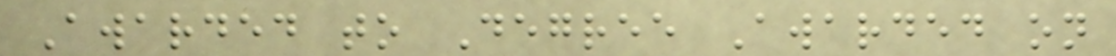Awarded to Degree Awarded on
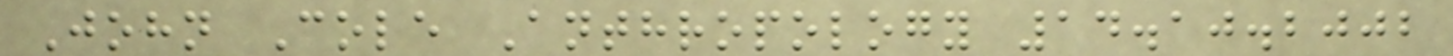John Cole Anthropology 14.10.2002
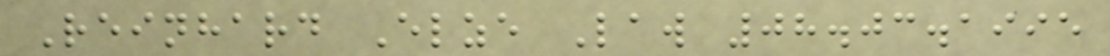Reinhard Elze Law 08.03.1995
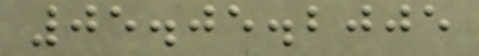05.05.2005
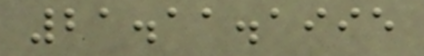21.11.1995
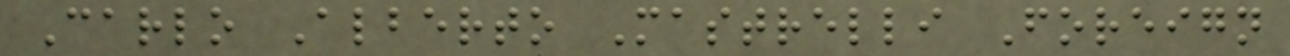Carlo Alberto Mastrelli Foreign
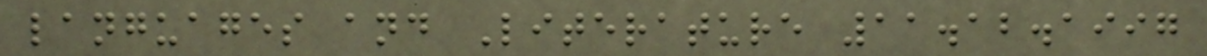languages and Literature 11.12.1997
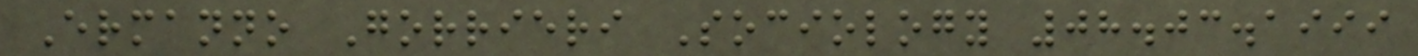Ermanno Gorrieri Sociology 08.03.1999
